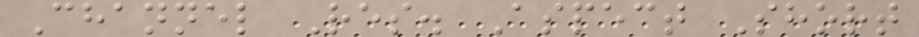Channel Res. Aspect Short
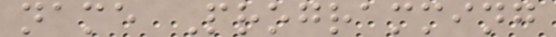name Programming
